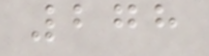278
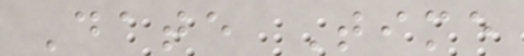Date Time
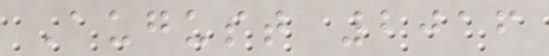August 2016
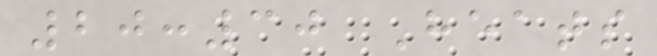20:30 Heats
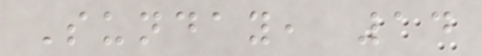Sunday, 14
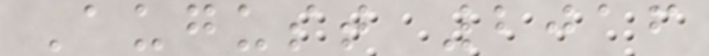August 2016
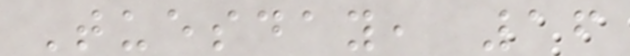Tuesday, 16
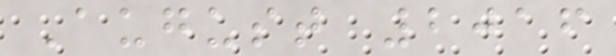August 2016
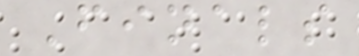Finals
